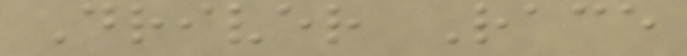Driver Race
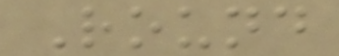Round
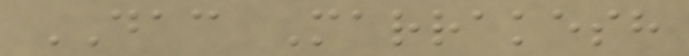DAC Marrakesh
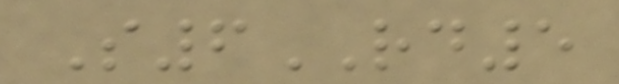S6RD5
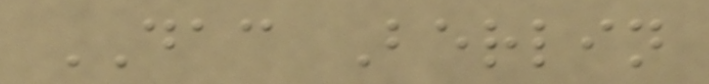DAC Berlin
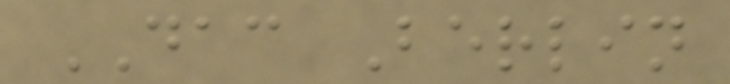DAC Berlin
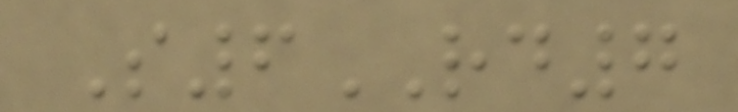S6RD7
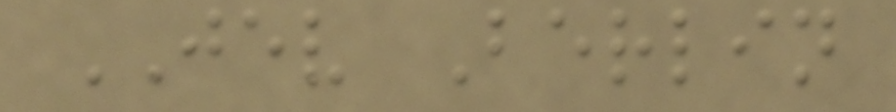JEV Berlin
